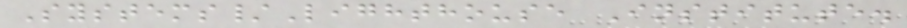Systems/Lighthouse Institute.
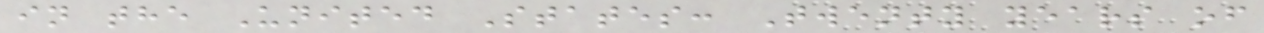in the United States: Twenty years of
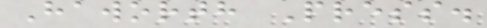Haworth Press.
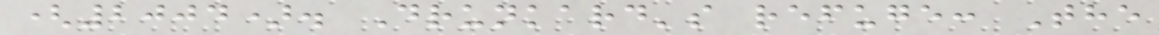(2004). Drunkard's refuge: The
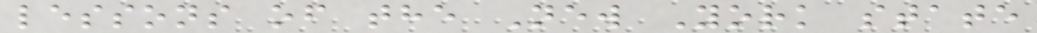lessons of the New York state
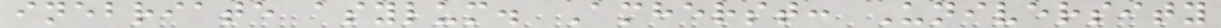inebriate asylum. Amherst: University
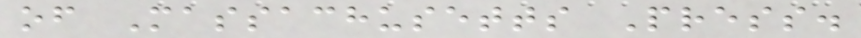of Massachusetts Press.
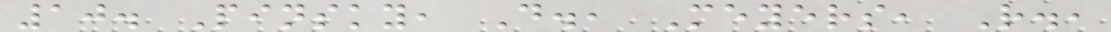10. Pinsky, D., Meyers, R.,
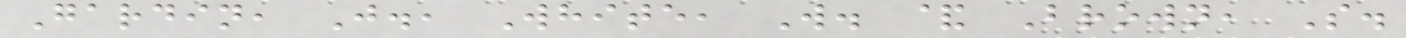Gardin, J., White, W. & Brown, S.
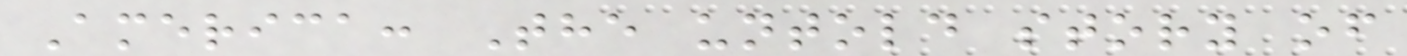America: The untold story of
